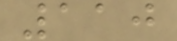110
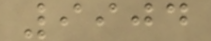9904
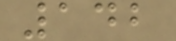142
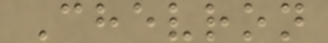Chevron
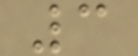3
